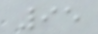95
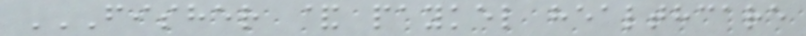FISHER & PAYKEL HEALTHCARE
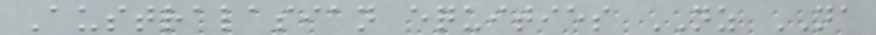Australasian equities NZ NA
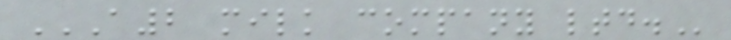A2 MILK COMPANY LTD.
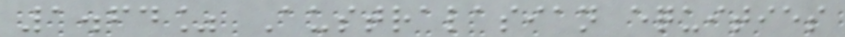1.64% Australasian equities
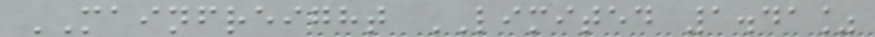MAINFREIGHT LIMITED 1.41%
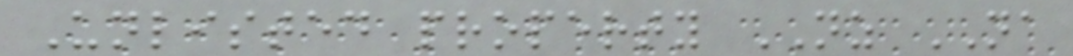Unlisted property NZ NA
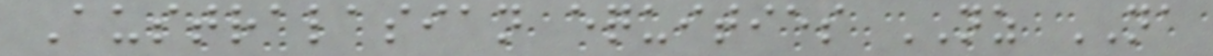Australasian equities NZ NA
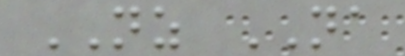NZ NA
